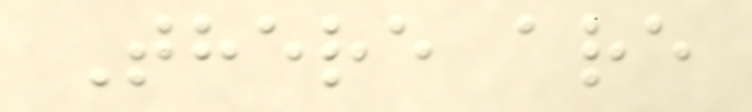There are
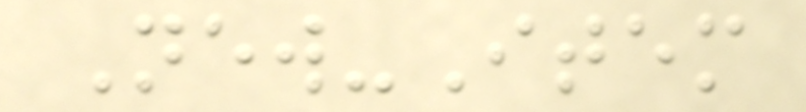New-Item
